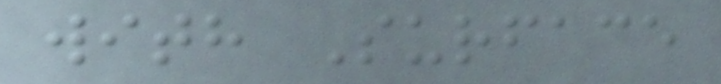with Surface
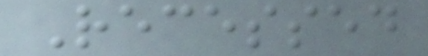Recessed
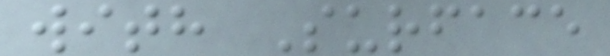with Surface
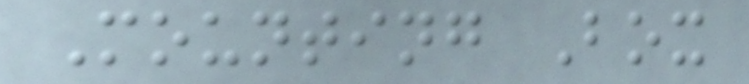Mounting Box
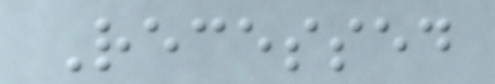Recessed
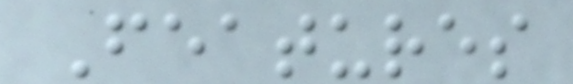Features
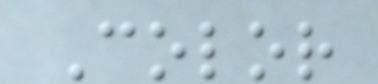Color
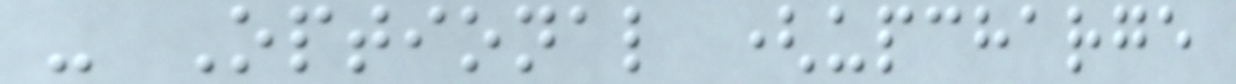- Optional (upcharge
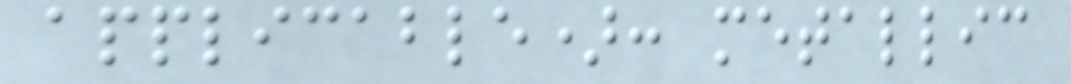applicable): metallic
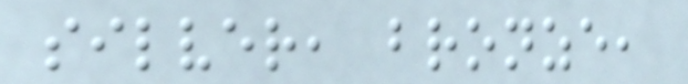silver, bronze,
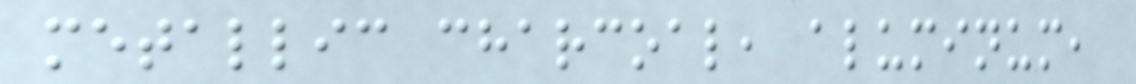metallic charcoal, aluminum,
